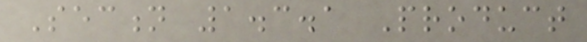Section 1.3.1 Product
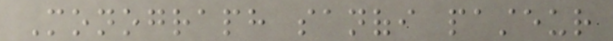Monograph sanofi pasteur
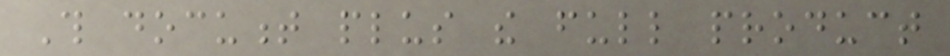This document plus the full product
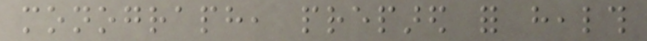monograph, prepared for health
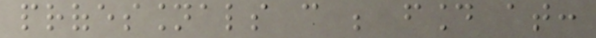professionals can be found at:
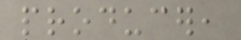producer,
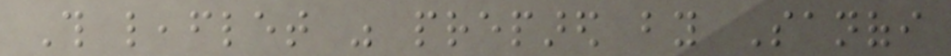This leaflet was prepared by Sanofi
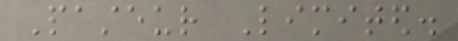Pasteur Limited.
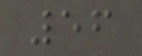56
